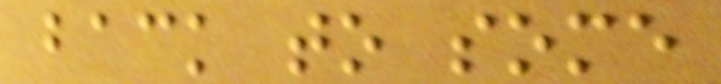back to some
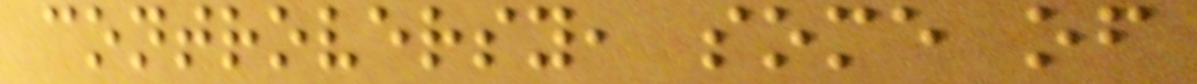controversy, some of
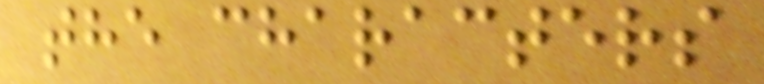the characters
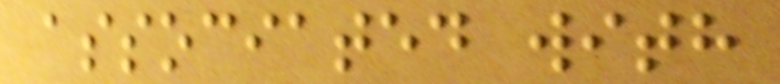associated with
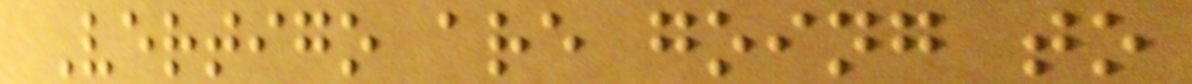Vertigo are going to
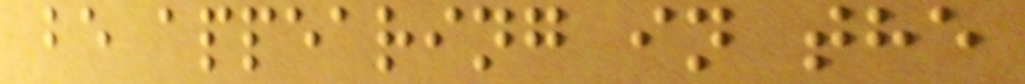be appearing in the
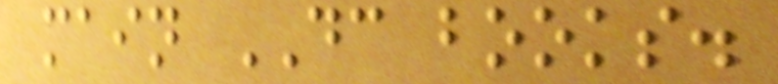main DC books.
